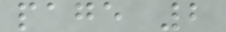page 2
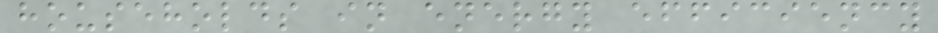households in energy efficiency
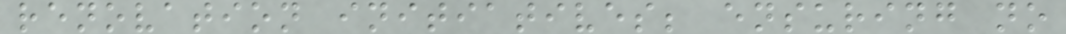renovation initiatives; ensuring no
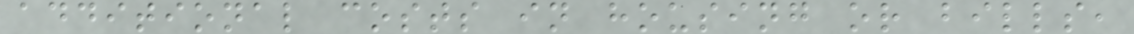additional costs in housing or bills,
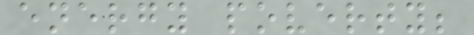energy poverty;
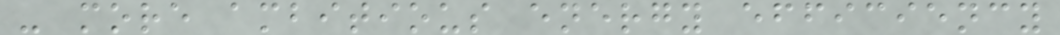- more ambitious energy efficiency
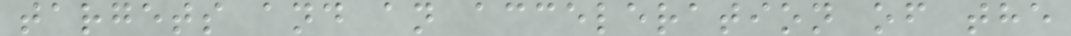targets and an acceleration of the
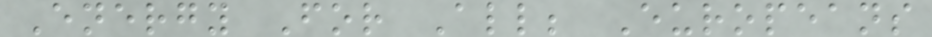Energy For All; Europeans
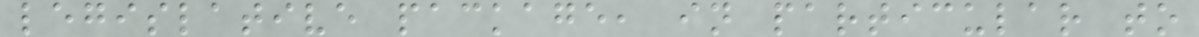legislative package, in particular to
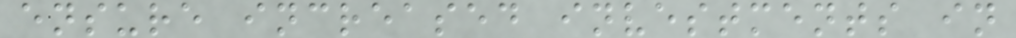ensure increased investments in
